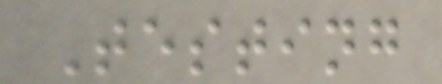Testing
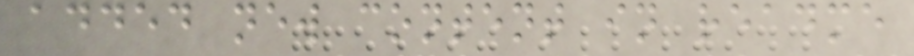added new content in readme
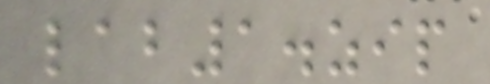lab1.zip
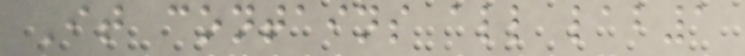It contains all lab1
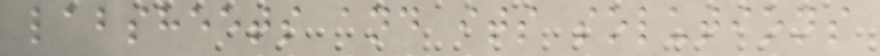labsheets and its solutions
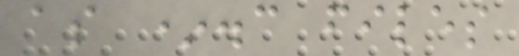as *.c files
